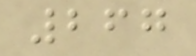267
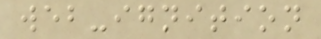web-ignition
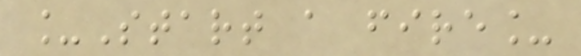_Start a fire_
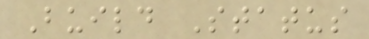Build Status
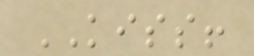KISS!
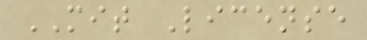MIT License
